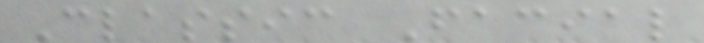Classic Facial
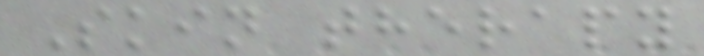Skin therapy
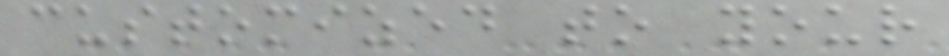customized to your
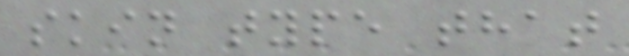skin type that
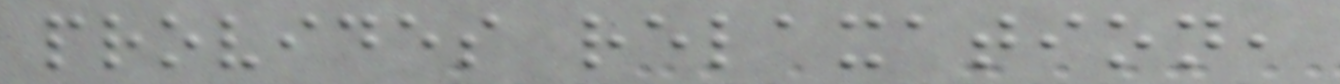provides relaxation,
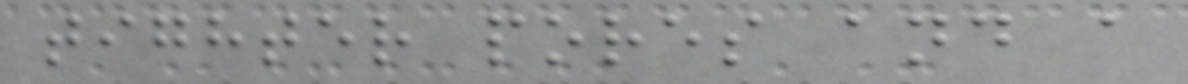tighter pores and a
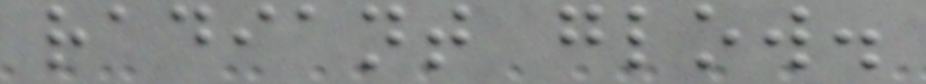radiant glow.
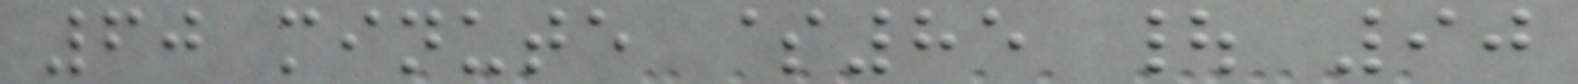60 minute $85 | 90
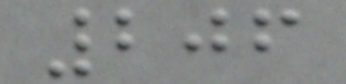206
